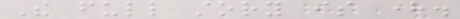The full story is here.
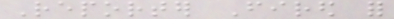Reporter Fired for
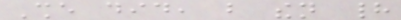She did, but then had
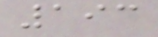193
